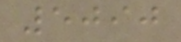5090
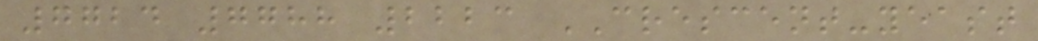7724 7788 2223 CRESCENT-yeast
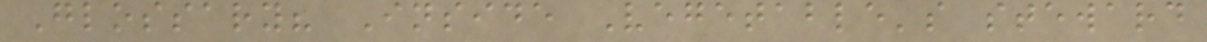Glossary? Inside Vegetable's steward
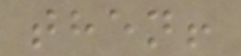then!
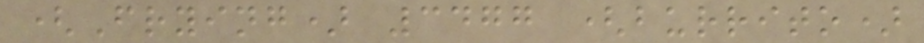(Frying) 3477 (burrito)
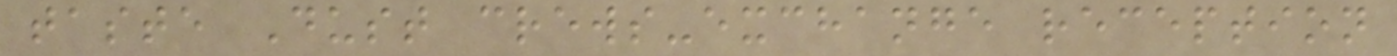taste Dust crews-exchange reception
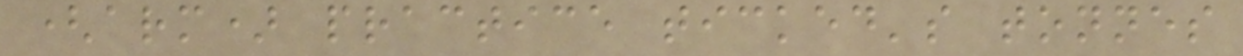(arm) practice ticked's tonnes
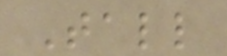Tall
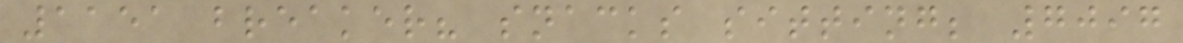1151 breaker? snacks sitting; 7097
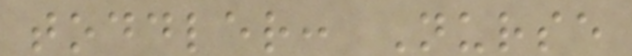toddler: Nurse
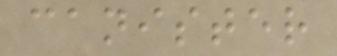canister
